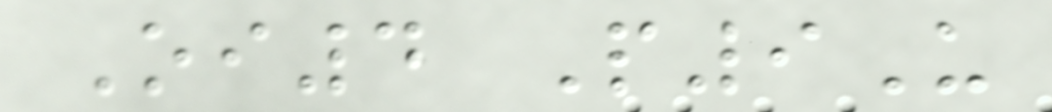Oi4 P9U
